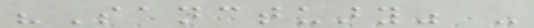"Sanctuary" -
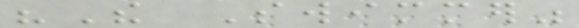"The Swimmer"
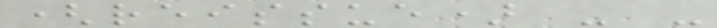(reissue) - -
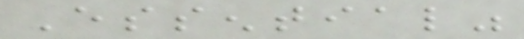Essential"
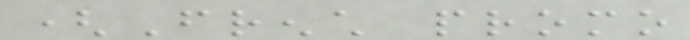(French promo
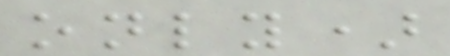only)
